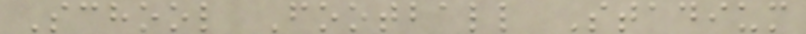School Football Stadium
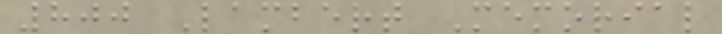800 Lambert Memorial
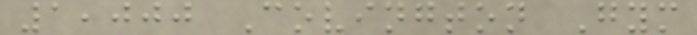1,000 Covington Gym
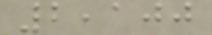2,100
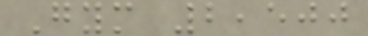Gym 2,500
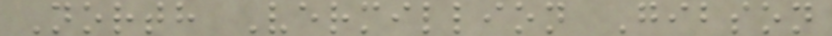North Vermillion Gibson
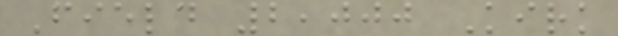Field 2,000 Kirk
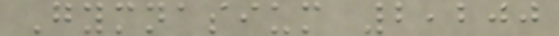Gymnasium 2,200
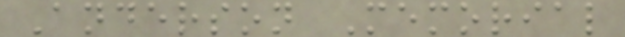Anderson Memorial
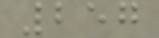257
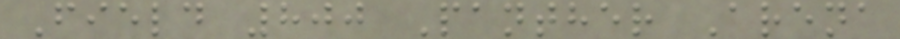Field 800 Panther Arena
